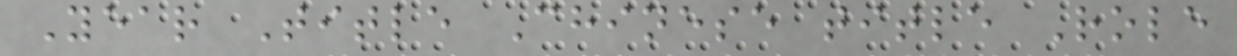Year Title Chinese title Role
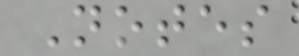Notes
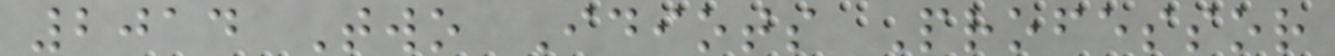2014 Two Idiots Professor
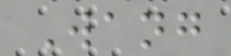Wang
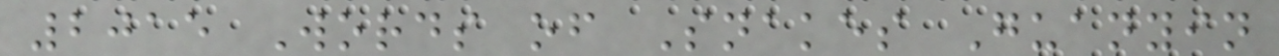2015 Words of Snakes Guanyin
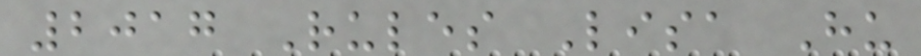2017 Rules Lisa Hu
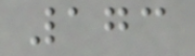173
